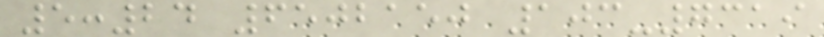5:24 6502150 103-7319
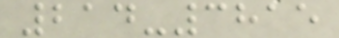214-3815
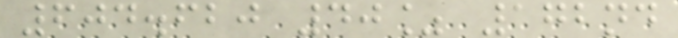604.620 40% 172nd
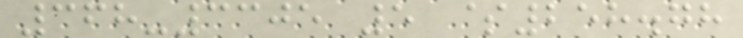368-3305 5 $258.78
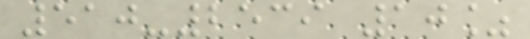510-2539 10%
